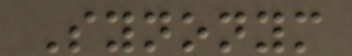Synonym
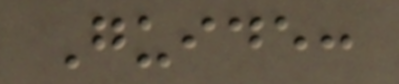Guide:
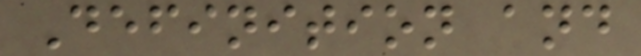Definition and
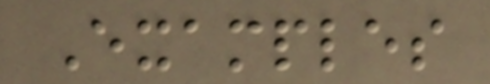Examples
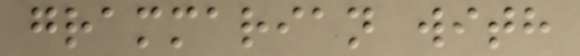grammarian with
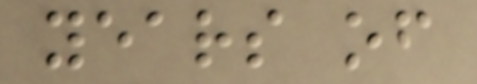years of
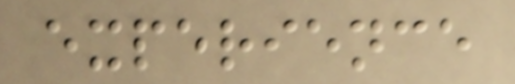experience
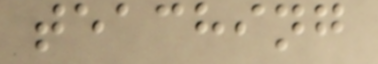teaching
